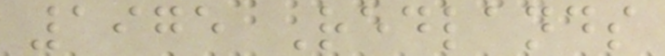1975 Redlands
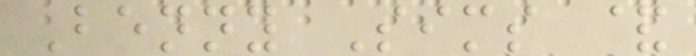Benny Sims &
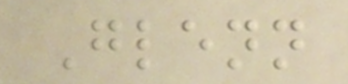Glenn
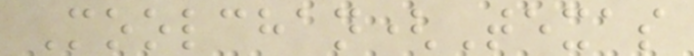Moolchan(Texas
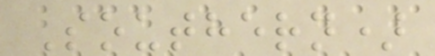Southern)
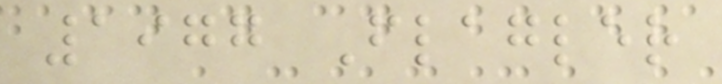1977 Flagler
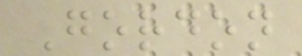Gordon
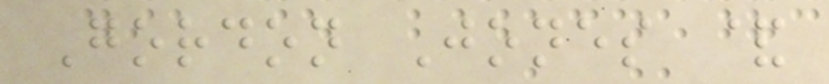Gordon Jones &
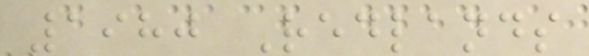1980 Redlands
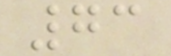73
